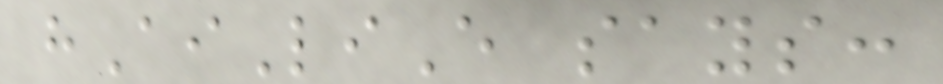hAiLiE says:
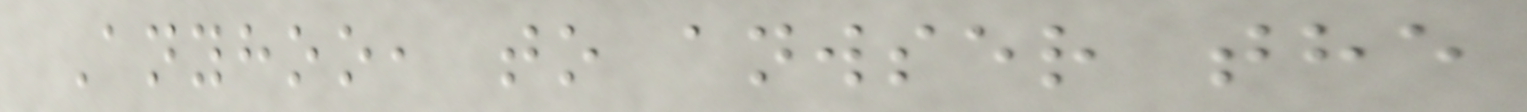Anyhoo, to anwser the
